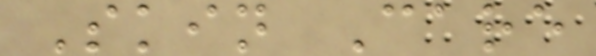Skin Care
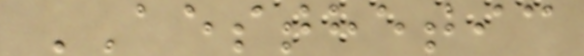AESTHETIC
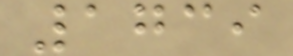1739
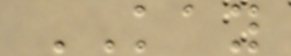KAY
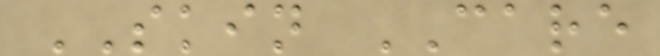SKIN CARE
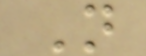N
